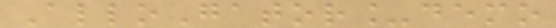AlloGator_demo
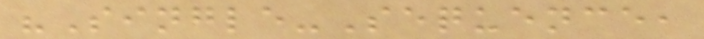"Single-Sequence,
